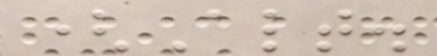(Alt.
